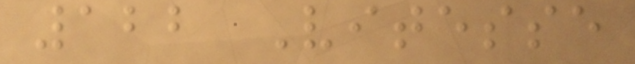122 Vitesse
